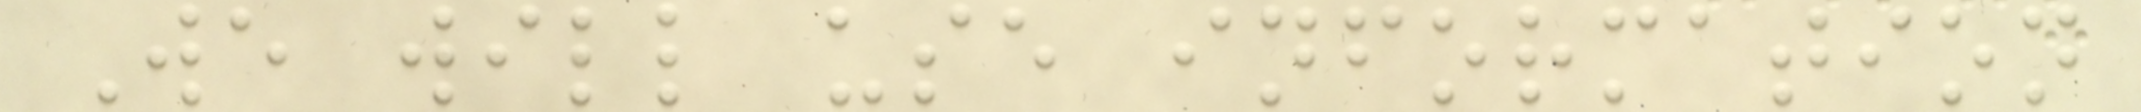We will use information
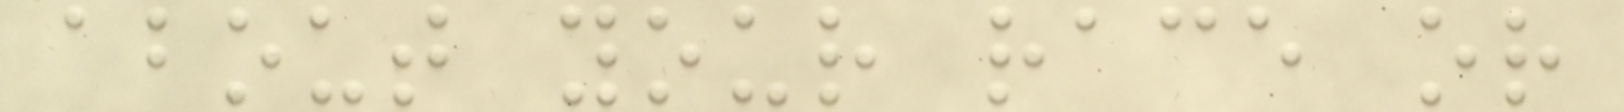about your race or
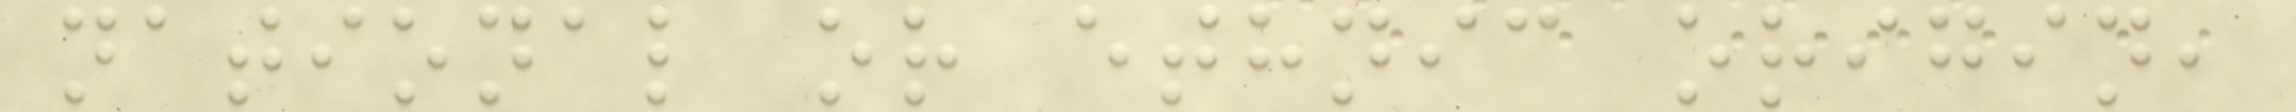national or ethnic origin,
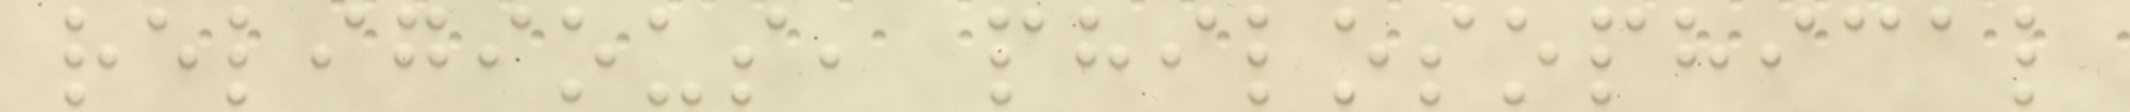religious, philosophical
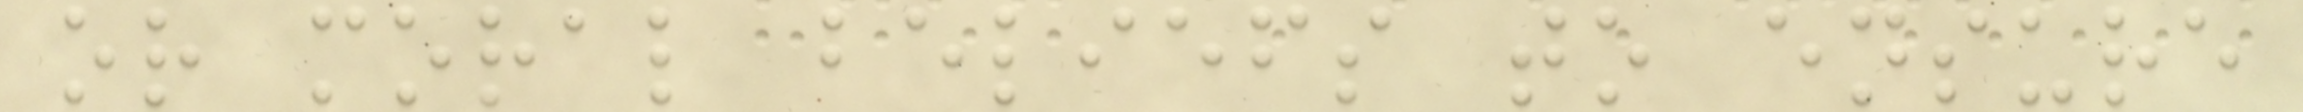or moral beliefs to ensure
